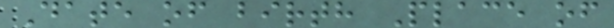Date of birth Place of
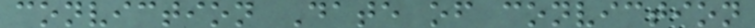conviction Date of conviction
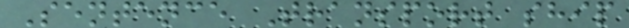Sentence Transport ship
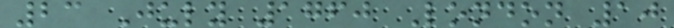23 July 1760 London 10
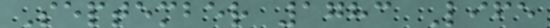September 1783 Life
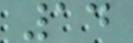14
